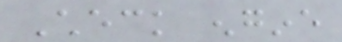Check engine
